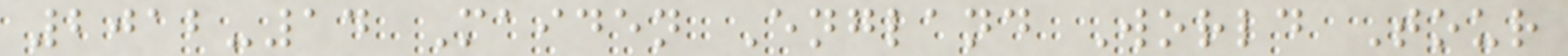2012-14 Maiden England World Tour
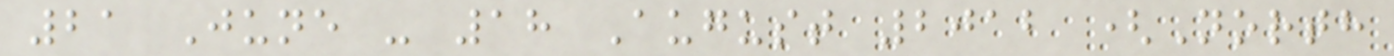21 June - 18 August 2012 (North
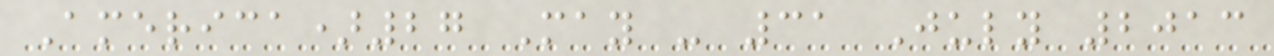America)27 May - 31 July 2013
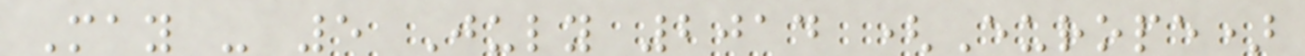May - 5 July 2014 (Europe)
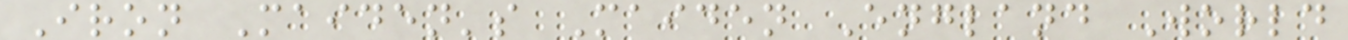Iron Maiden's Maiden England World
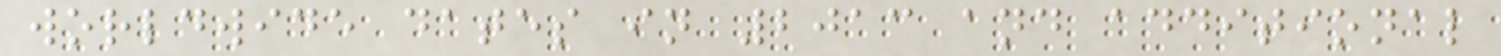worldwide dates in 2013 and additional
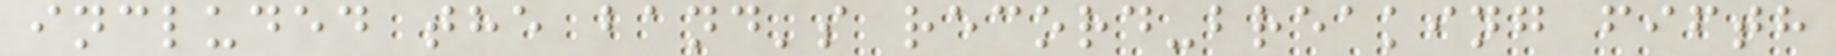included the band's record-breaking fifth
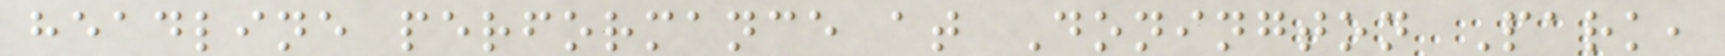headline performance at Donington Park,
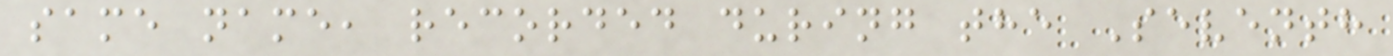same name, recorded during the Seventh
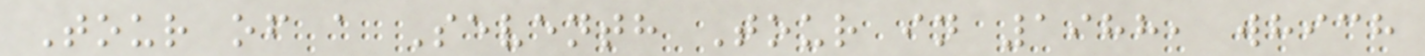Tour of a Seventh Tour in 1988, which
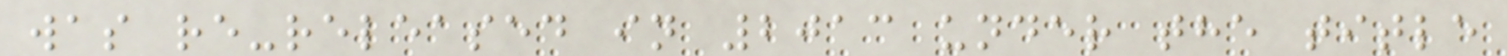was re-released in 2013 under the title
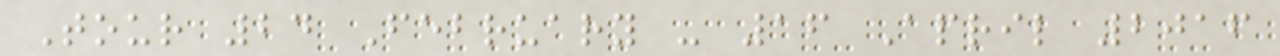Tour 24 February - 16 April 2016
